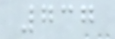737
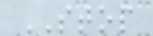STOP
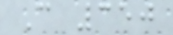C 350
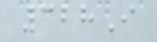328I
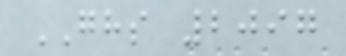GHS 2097
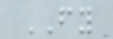FY
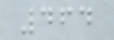464
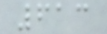613
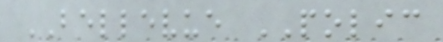BELLEVUE POLIC
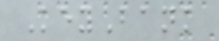KeyBank
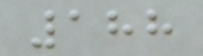188
